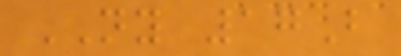NY 17B
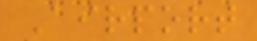Airport
